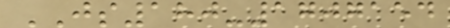JS180-1707154
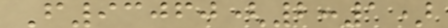F93060(2:1)
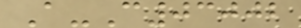A-C03002
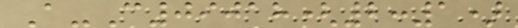A-C09018(2:1)
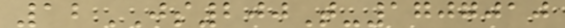12JS200T-1707010
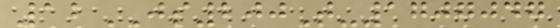12JS200T-1707047
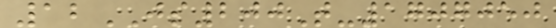12JS200T-1707050
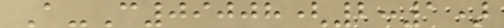A-C09008(2:1)
